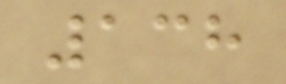138
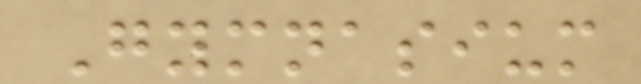Gymnasium
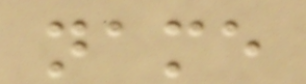name
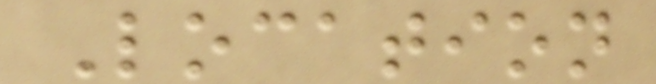Location
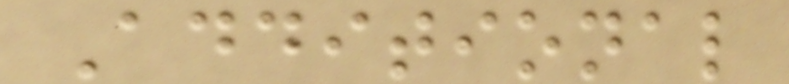Additional
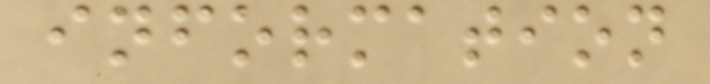information
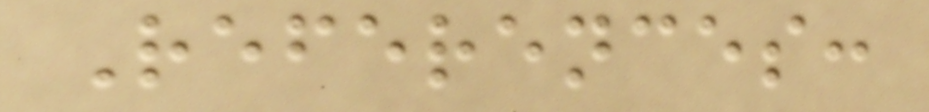References:
